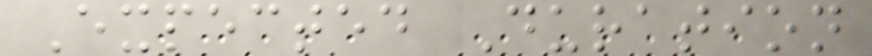Expected Duration
